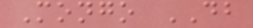Mongo DB
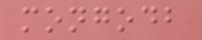mongodb
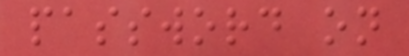password on
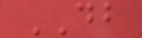DB
